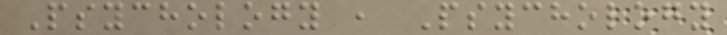Psychology , Psychology
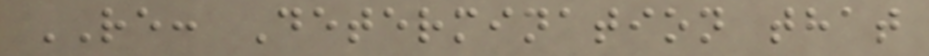RE: Determination that
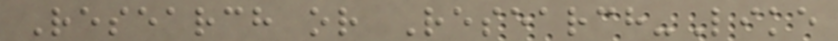Research or Research-Like
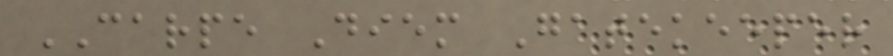CARPE Diem Gatekeeper
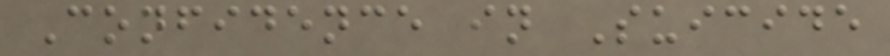Confidence in Suicide
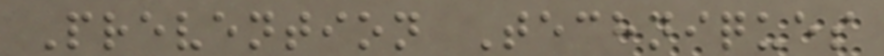Prevention Techniques
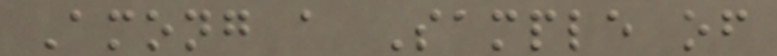Among a Sample of
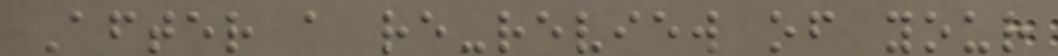After a re-review of your
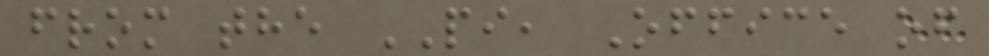from the PI, Office of
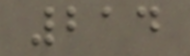214
